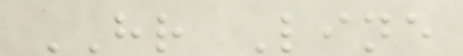HR Line
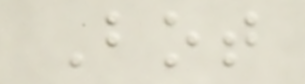Bot
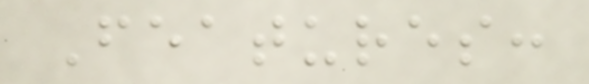Features:
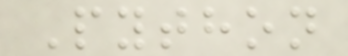Python
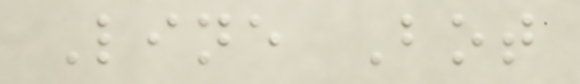Line Bot
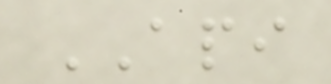API
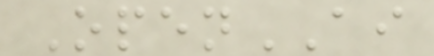OpenAI
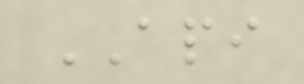API
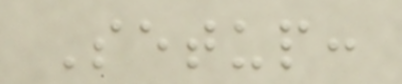Setup:
